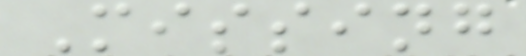Missing
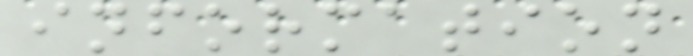information
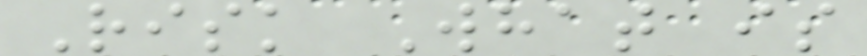Risk What is
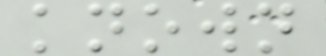known
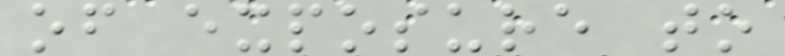of exposure to
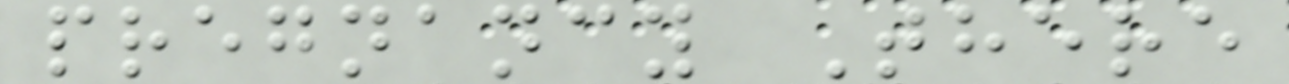pregnancy There
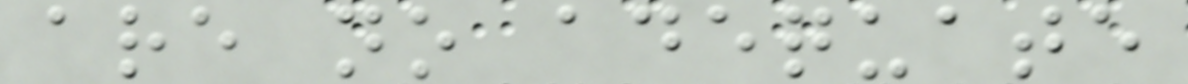are no adequate
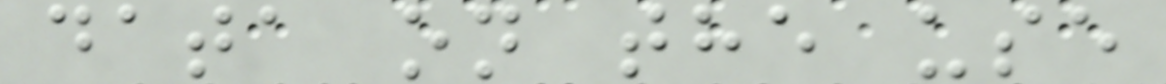data on the use
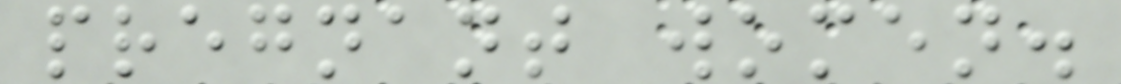pregnant women.
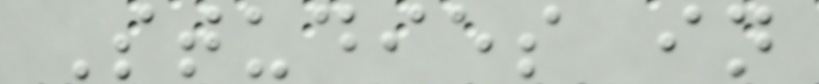Studies in
